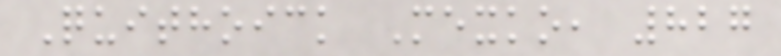Quithoick Mexko, 827
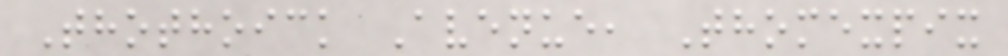Thothoick Avenue, Thomexpix
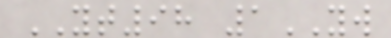YT98 1YW
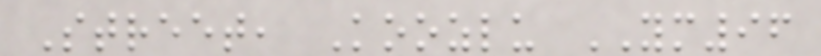Street, Koozlu YM96
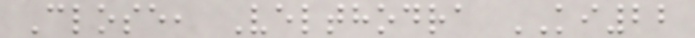Close, Velthodra KI22
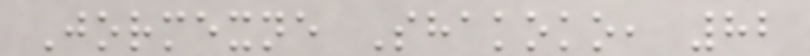Jormexne Shakoko, 82
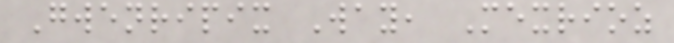Gwenripix Way, Mexrioz
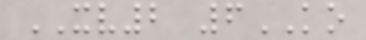XV2 6KO
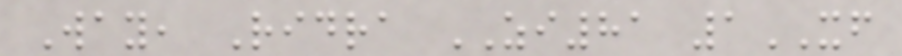Way, Ridra ZI81 1XF
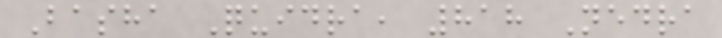Basha Quidra, 818 Nedra
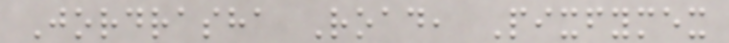Jordrasha Road, Pixfymex
